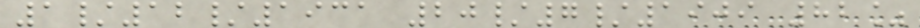1/12/1931 20/7/1909 82%
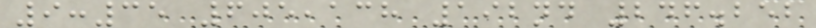9:35 605,138 192nd 246.252
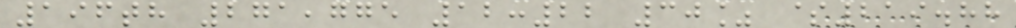196th 271,775 12:22 30% $219.88
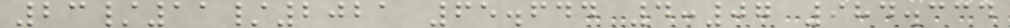23/11/2021 65.644 4:07 984.334
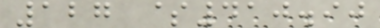127 $410.90
